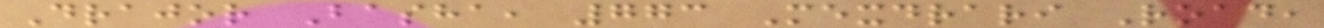Drajor Basha, 773 Mexdrari Road,
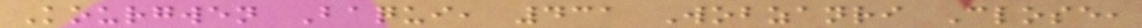Kourgwen Baqui, 431 Wobzanri Close,
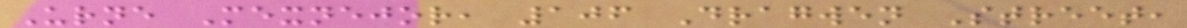Urne Mexnejor, 106 Dragwen Street,
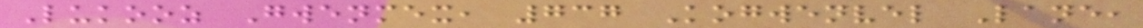Lukooz Gwenmex, 737 Kogwenvel Lane,
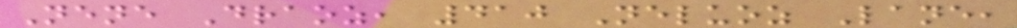Nene Draoz, 410 Neluoz Lane,
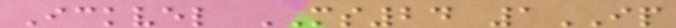Ickvel MS24 1IP
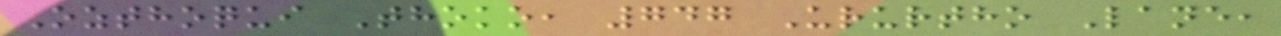Ozthoqui Thoko, 747 Ururtho Lane,
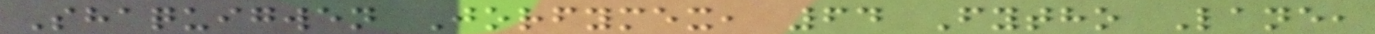Shaquigwen Jorfymex, 64 Fytho Lane,
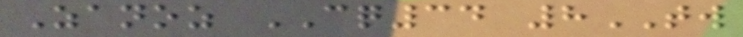Zanoz CQ34 8TW
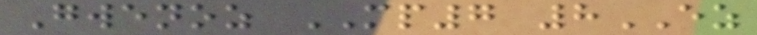Gwenoz MP7 8EZ
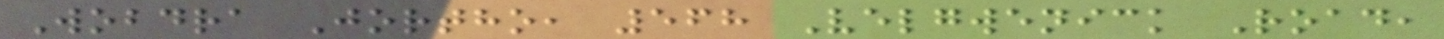Wobdra Jortho, 568 Velgwenick Road,
